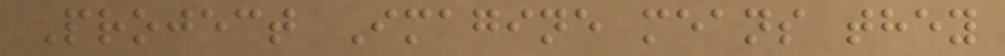Project Imagine means they
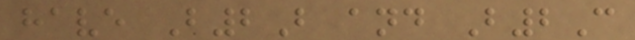have B2B and B2C
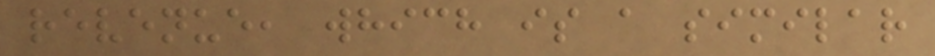revenue, which is a similar
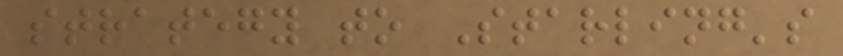strategy to Starling's
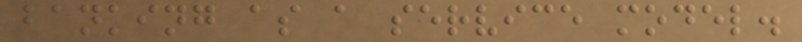banking as a service model.
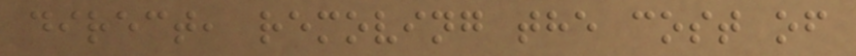direct, removing the cost of
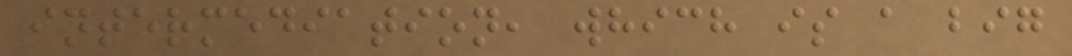intermediation, which is a big
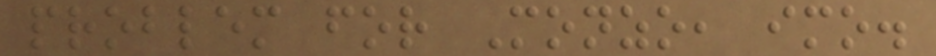problem for Monzo, imo.
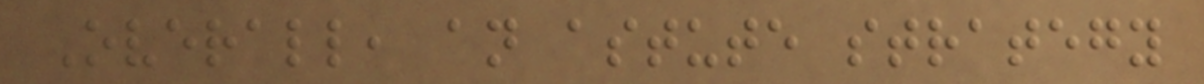Overall, an astute strategy
